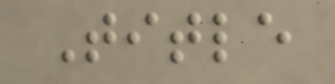Title
